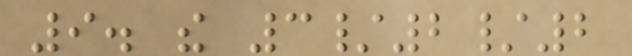9. the 3/2/2
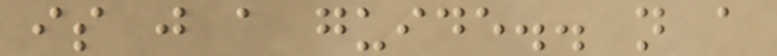is just a guide.. not a
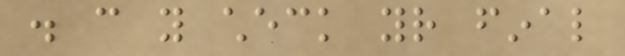. can you check your final
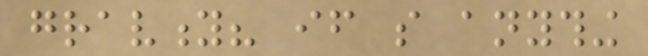gravity? if so anything
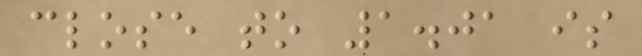close to 1.01 is
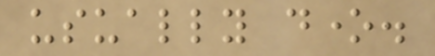usually done.
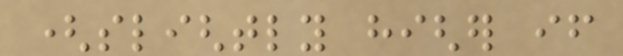(slightly higher if
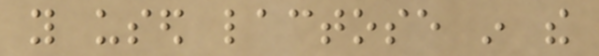you used lactose in the
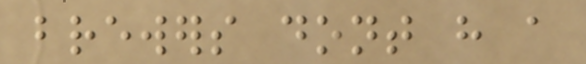brewers dont have a
